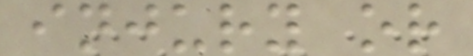injury or
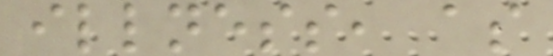illness, as
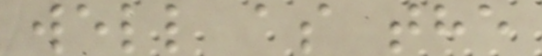well as the
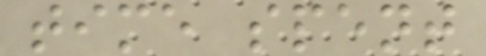time spent
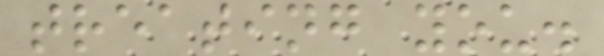treating you.
